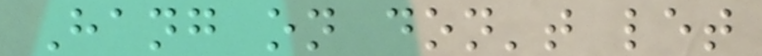Hang on don't let
